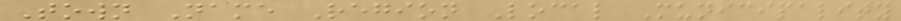Town Name Region Local Municipality
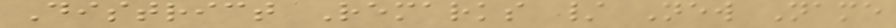District Remarks / New Name
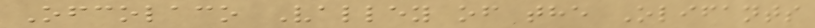Ofcolaco Valley of the Olifants
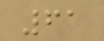61
